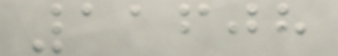11608
